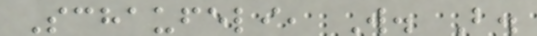Schaufeli, W. B.
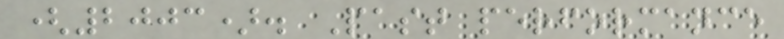(2003). Past performance
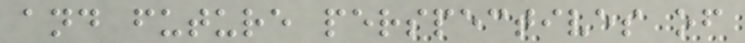and future perspectives of
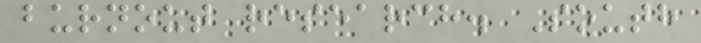burnout research. South
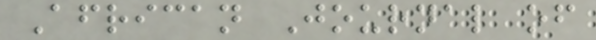African Journal of
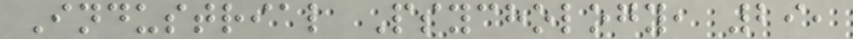Industrial Psychology, 29,
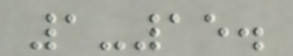1-15.
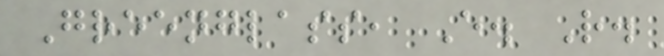Greenglass, E. R.
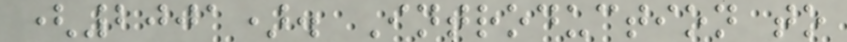(2001). Introduction to
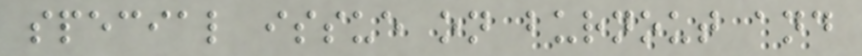special issue on burnout and
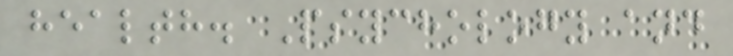health. Psychology and
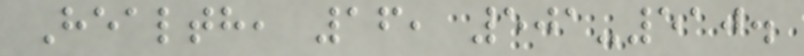Health, 16, 501-510.
